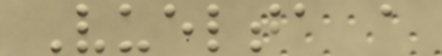Vuelta a
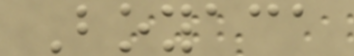Boyaca
